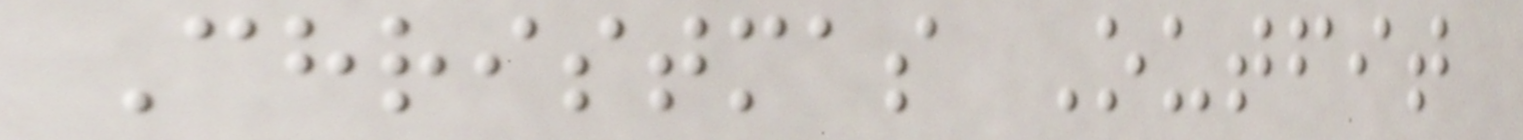Christmas Outfit
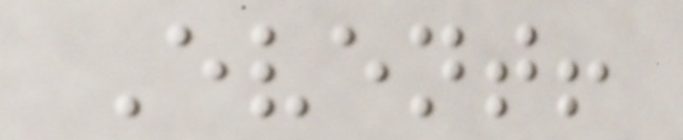Event!
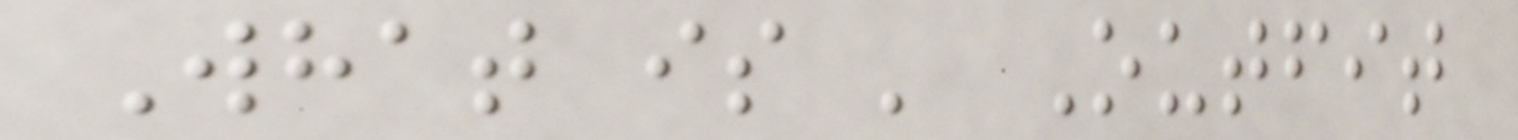What is ' Outfit
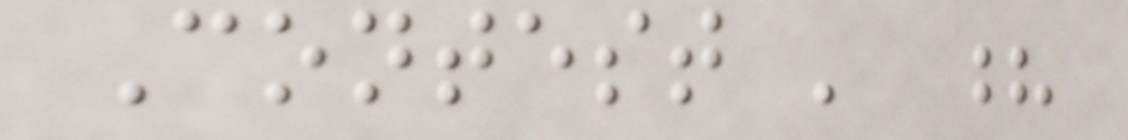Contest ' ?
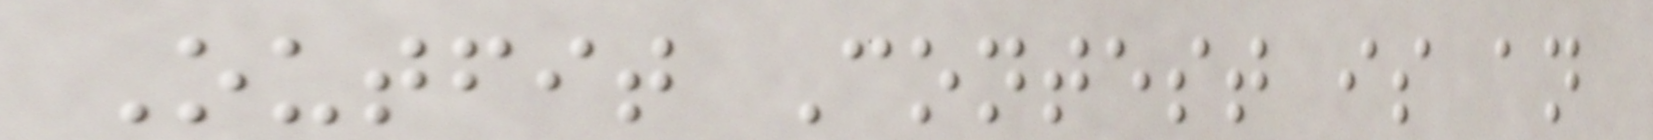Outfit Contest is an
